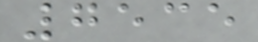7535
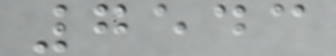7543
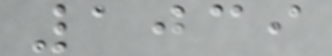1039
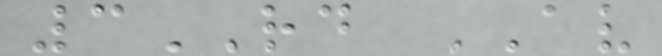3RD AV
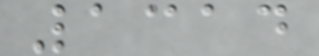1314
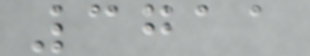3711
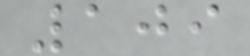109
